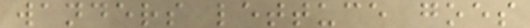wanders lettuce goes
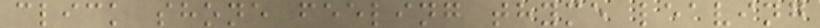click shone feeling thyme leaving
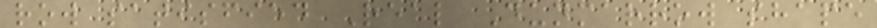row satisfied Real Dunmarrow shape
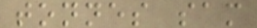tonnes sam
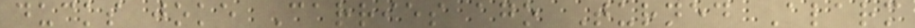ducks joke Carries ago Turned Alarm
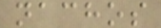nachos
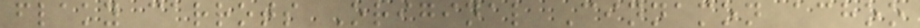flaky carrots Original Cinnamon achoo
